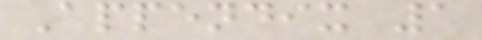Appendix 1
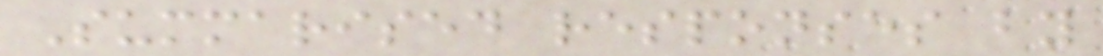Summarised responses by
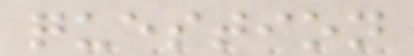question
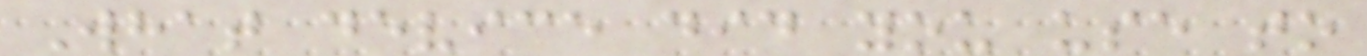What device did you use to
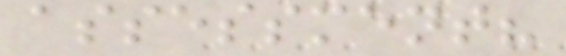assessment?
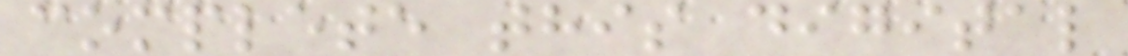complete this digital
